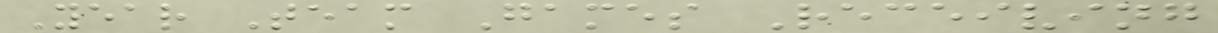Year Team Games Receiving
